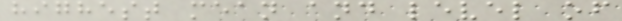highest mean and level of
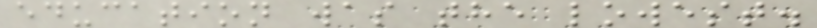education was the lowest.
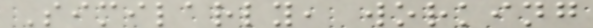Similarly, working
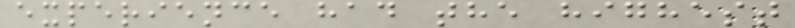experience had the highest
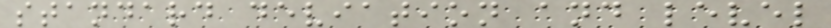standard deviation and level
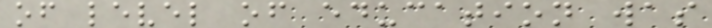of level of education was
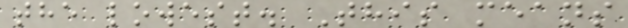the lowest. This means
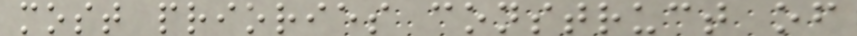most priories construct of
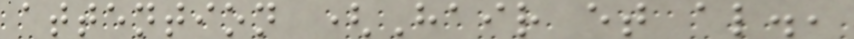attention (Hair et al.,
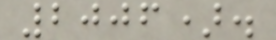2006).
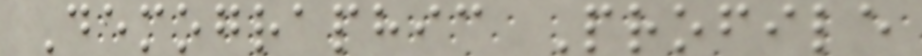Demographic Profile
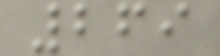269
